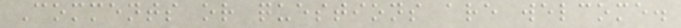Comments or questions are welcome.
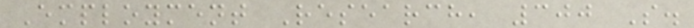Employment Research, 300 S.
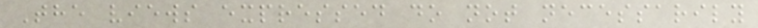The views expressed do not necessarily
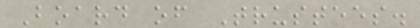Board of Trustees.
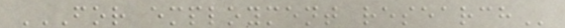FOR EMPLOYMENT RESEARCH
